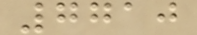7710
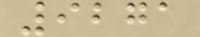9271
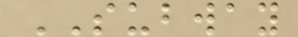SUBWAY
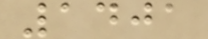1401
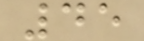45
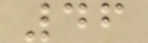46
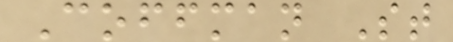Coffman St
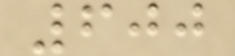600
